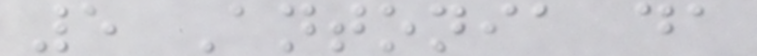5 Antonia da
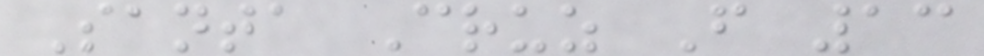Santa Cruz F 13
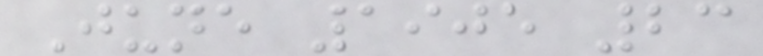June 1905 23
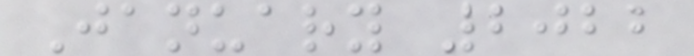January 2022
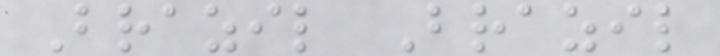Brazil Brazil
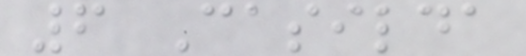6 Casilda
